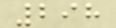298
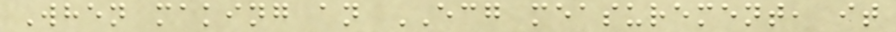When making an ECG measurement, it
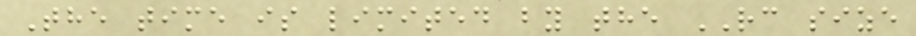The time is limited by the RC size
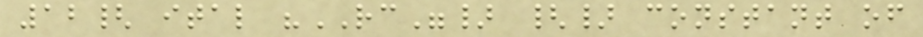12{ ital "RC"} {} constant of
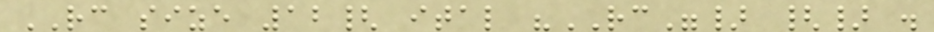RC size 12{ ital "RC"} {} .
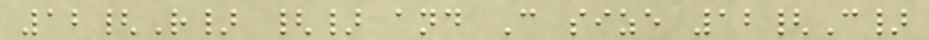12{R} {} and C size 12{C}
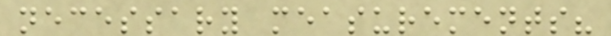necessary measurements?
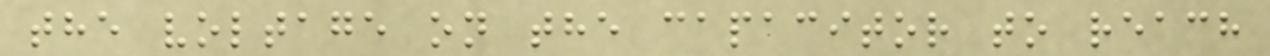the voltage on the capacitor to reach
